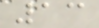13
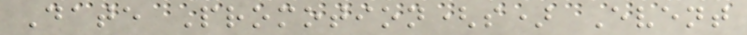Date Promotion(s) Event
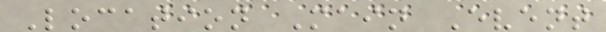Location Main Event
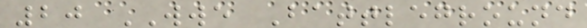20 WWE Battleground
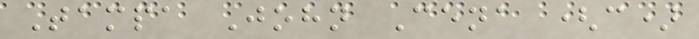Tampa John Cena (c)
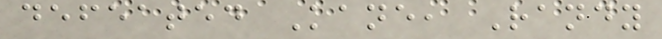defeated Kane, Randy
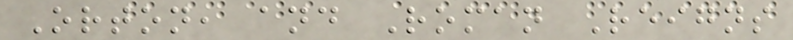Orton, and Roman Reigns
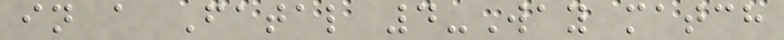in a Fatal 4-Way match
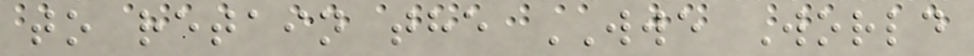to retain the WWE World
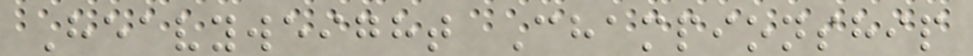Heavyweight Championship
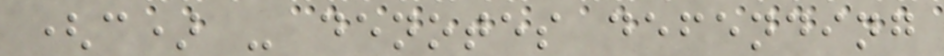(c) - denotes defending
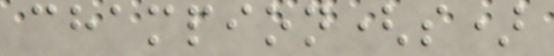champion(s)
